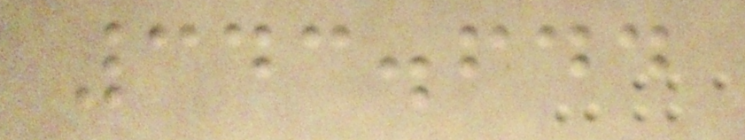343.644
